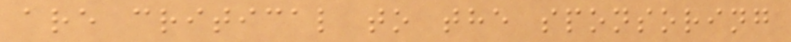are critical to the sponsoring
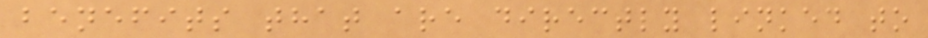benefits that are directly linked to
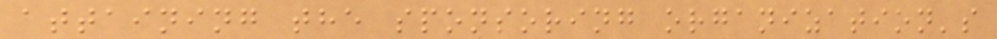attaining the sponsoring organization's
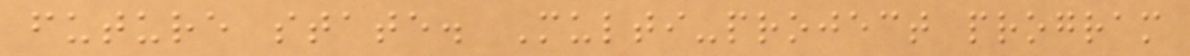future state. Multi-project program
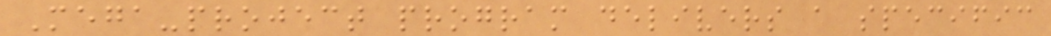Mega-project program delivers a specific
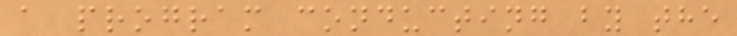a program conducting by the
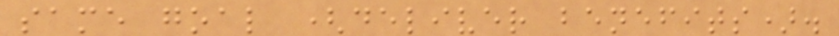same goal (deliver benefits).
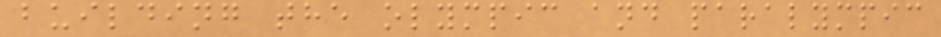building the olympic and paralympic
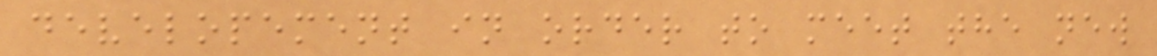developement in order to meet the new
